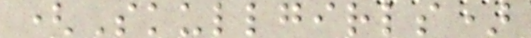(Skullgirls)
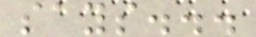says...
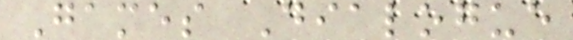Games Dialogue
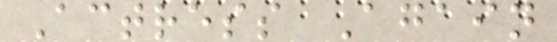Actress Again
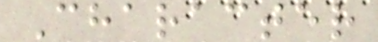Character
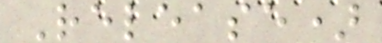Release)
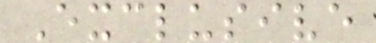Exclusive
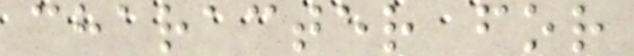character for
